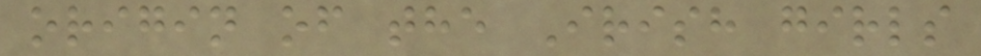origin of the Irish girls
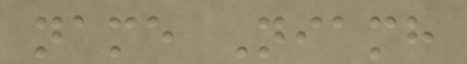name Niamh
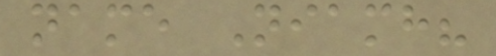name Niamh?
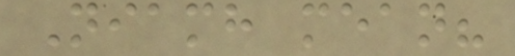Niamh mean?
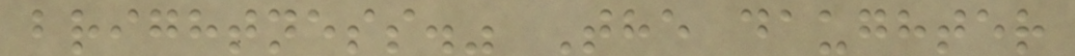brightness." The daughter
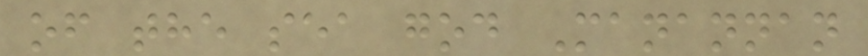of the sea god Manannan
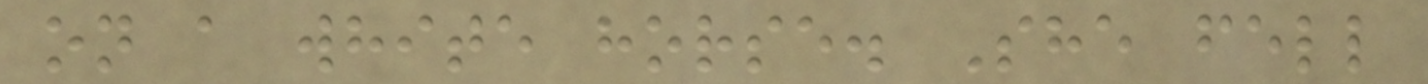on a white horse. She fell
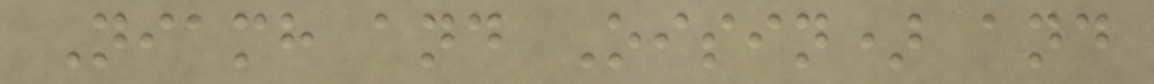Niamh and Oisin) and
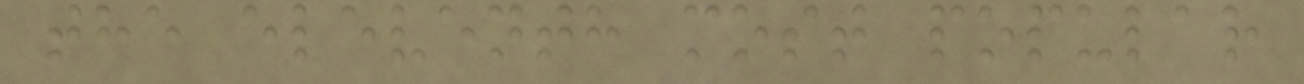the eleventh most popular
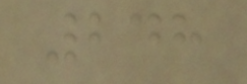248
